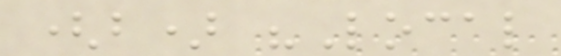(b) "Local
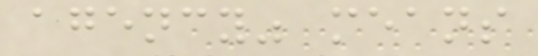agency" means
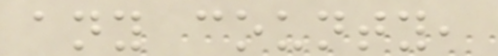any county,
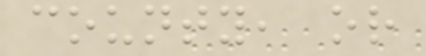county, or
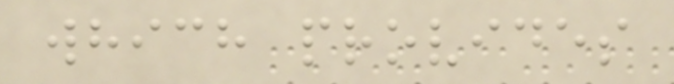which provides
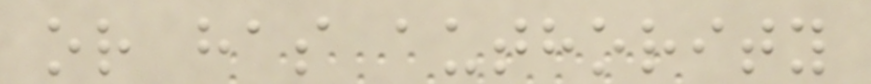or has authority
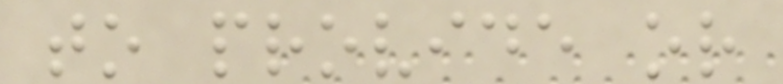to provide or
